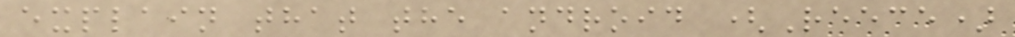explain that the android (Reece)
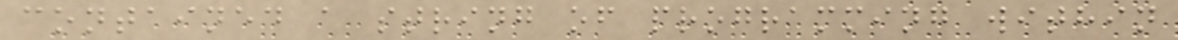contained a string of programming within
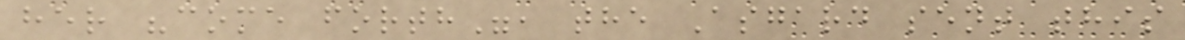her "come forth", the Asgard sent this
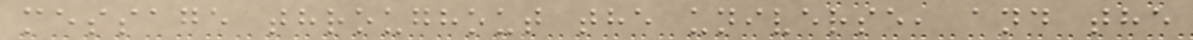message throughout the universe, and the
